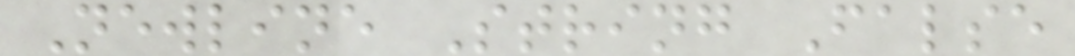Newline String False
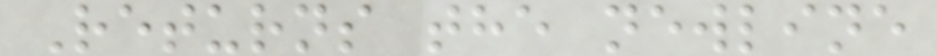Returns the newline
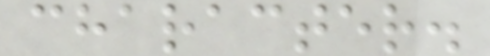character.
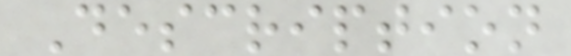Description
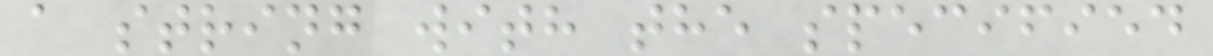a string with the specified
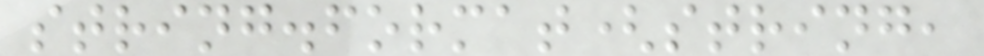string.format(string,
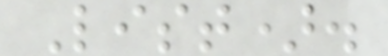List).
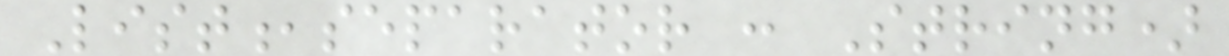List,separator : String)
